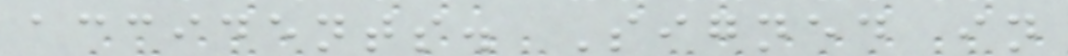accidents. Signed in
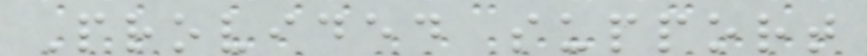Provided support
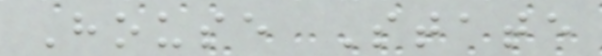House State
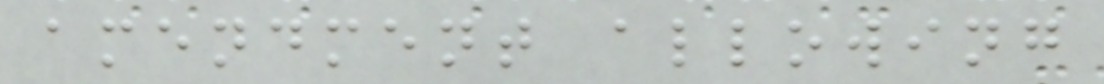amendment allowing
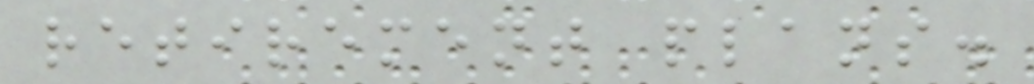retirement plans.
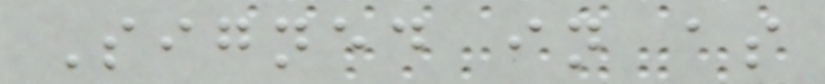Signed in as
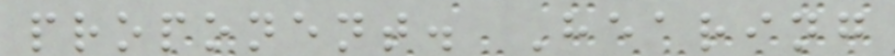proponent. Hearing
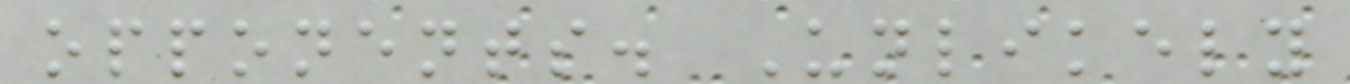opponents. Unlikely
